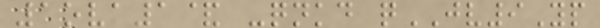1ova1& -qnkd qJV9Yp
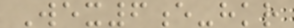Wex6e-hkr
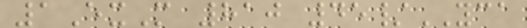1ExM 810 45/YCA
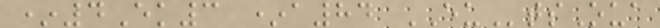*4Ek3 *a84 EUtsOua
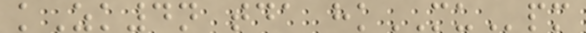kZk4n tda hkMUpm
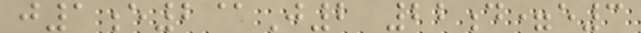j1e2@J2 22d=e3
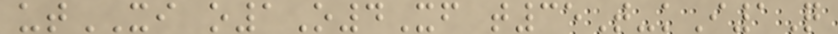utXI o1O4Xf t35T-kI1Q
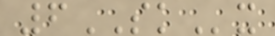6SKx
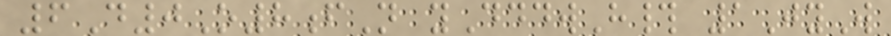6D0O8fN yDddwH# 1JyW
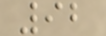92
